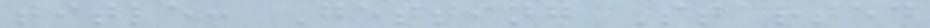title: Getting Started
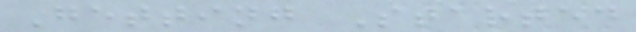Getting Started
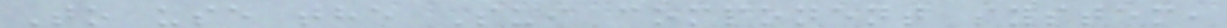To use the Sui component system,
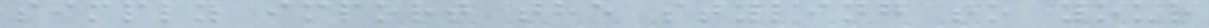simply import the styling to your
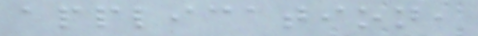application,
